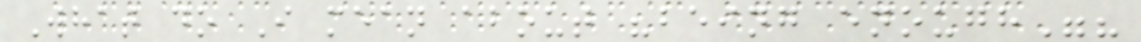What do I mean about "being enough"?
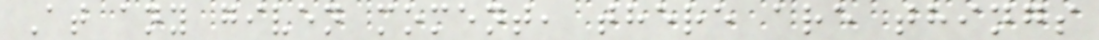At any given moment, there are things
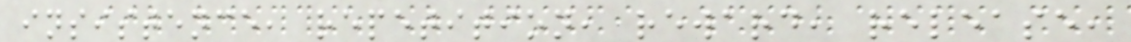insistence, repetition, reward, release,
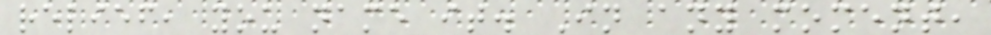relief, you name it. In any moment,
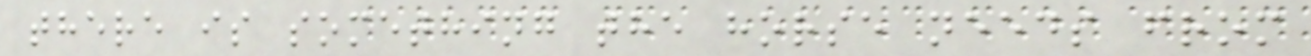there is something the horse needs from
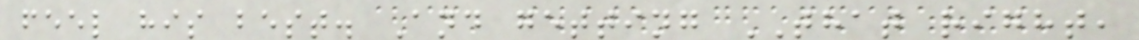feel his best. And getting THAT right,
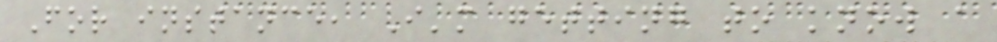For instance, I'm getting to know a
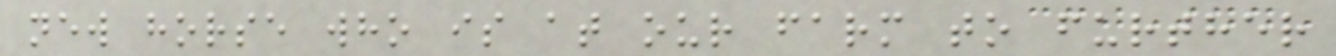new horse who is at our farm to further
